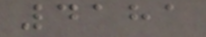4181
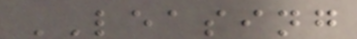LEASING
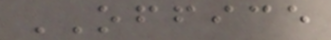OFFICE
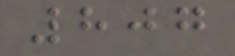807
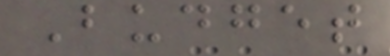Budget
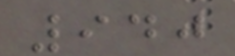940
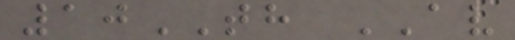10TH AV
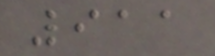911
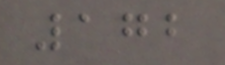172
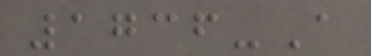1736-A
